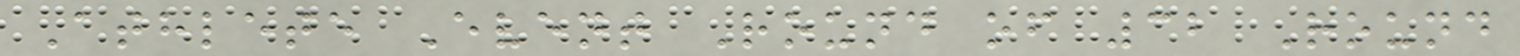Athlete Event Round of 32 Round
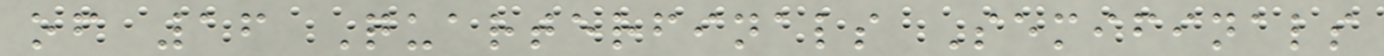of 16 Quarterfinals Semifinals
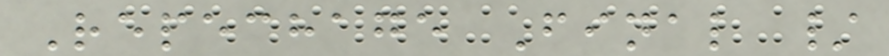Repechage Final /
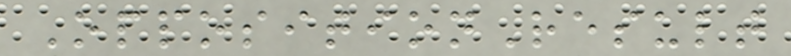OppositionResult
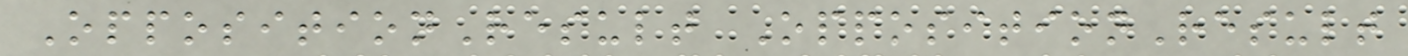OppositionResult OppositionResult
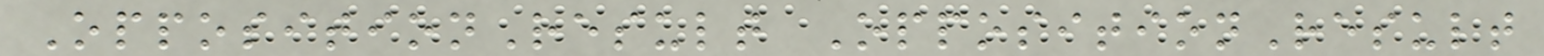OppositionResult OppositionResult
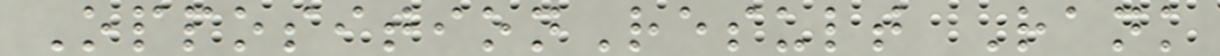OppositionResult Rank
